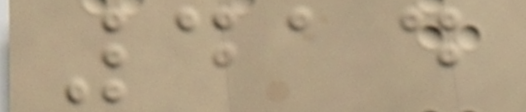414
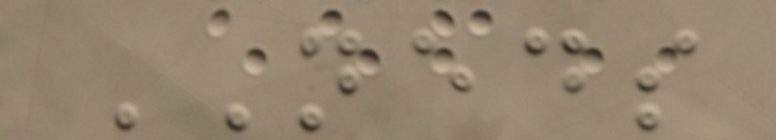NEDS
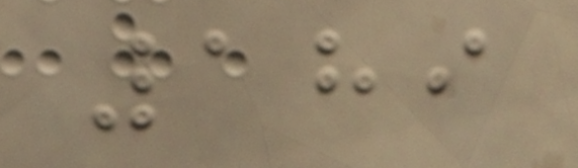189
